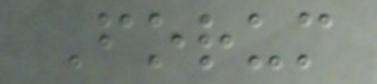Forum
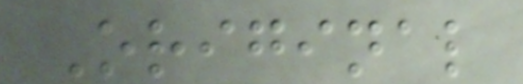Original
